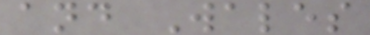and Wales
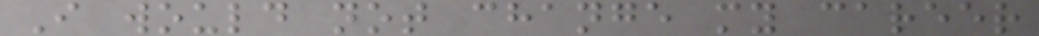I would not change my career
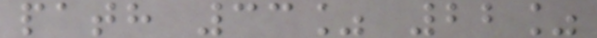path 33% 22%
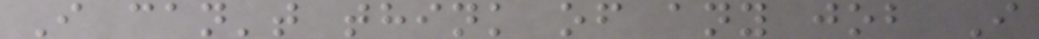I can't think of any job I
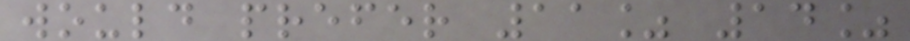would prefer 11% 14%
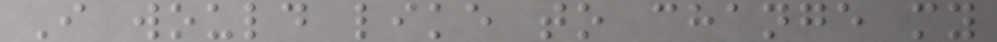I would like to change my
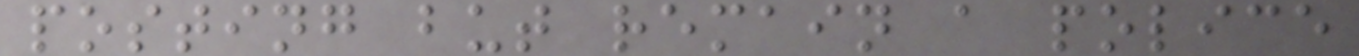posting but remain a police
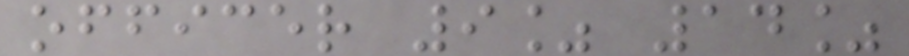officer 9% 14%
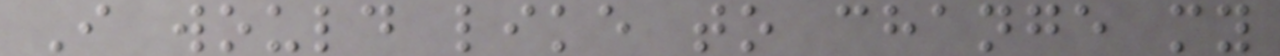I would like to change my
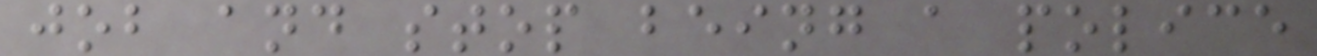job and stop being a police
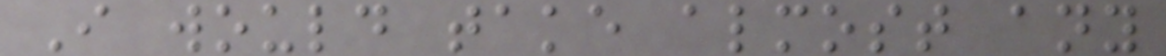I would take almost any
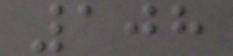108
